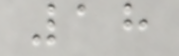18
